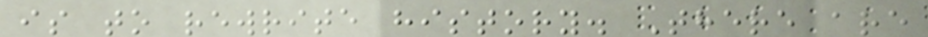is to rewrite history. There are
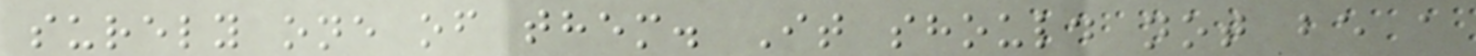surely one of them. It should not be a
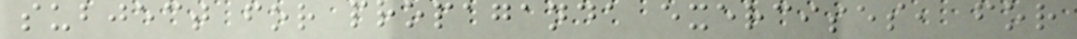subject for propaganda exercises, for
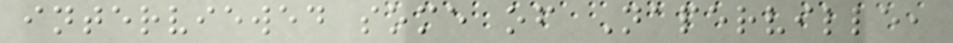interviewed some of Naperville,
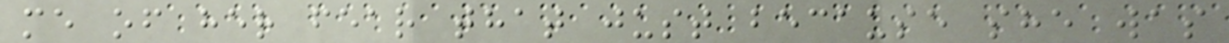me of her fear that just because she was
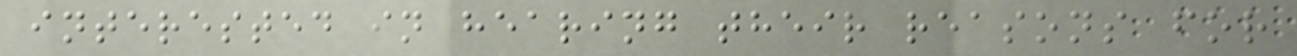interested in hearing their reasons for
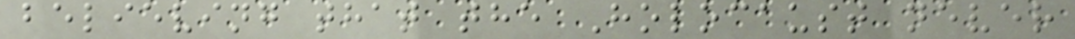believing that the Holocaust never
